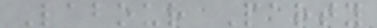Labour Party
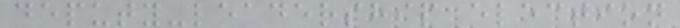deputy-leadership election
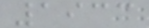1933
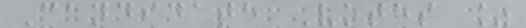Candidate Votes %
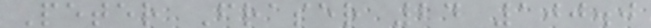Peter Fraser 24 100.0
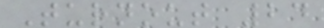Turnout 24
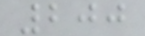200
